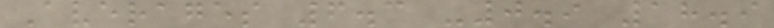Averages 6.3 -0.9 18.9
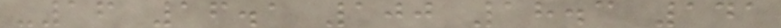-16 16.1 100 18.3 141
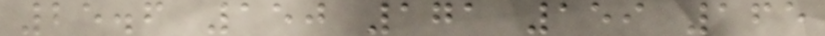25.6 150 171 159 165
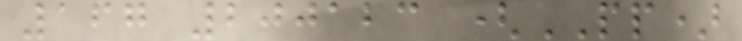167 200123 (PP)
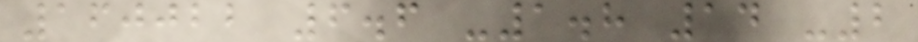160022 6.6 -1.8 14 -2
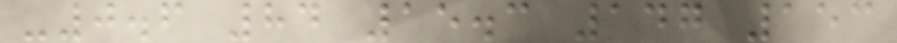-0.6 84 15.3 147 153
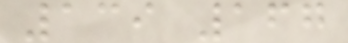139 167
